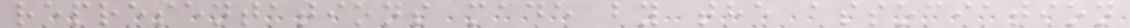representations made by the association
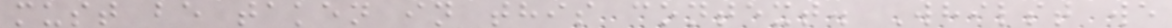must be taken in this context. Whilst we
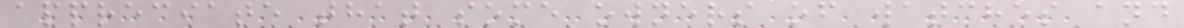appreciate that some owners of watches and
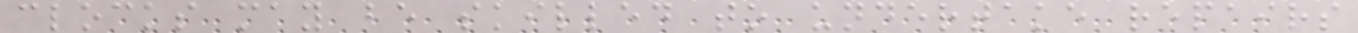clocks may be skilled to undertake repairs
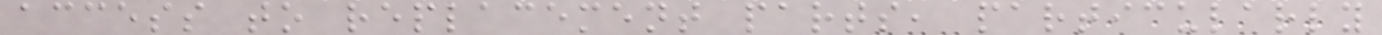access to replacement parts, particularly
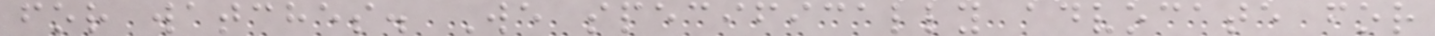for watches. We specifically advocate for
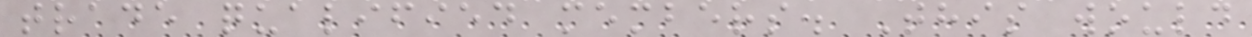trade qualified members. This would
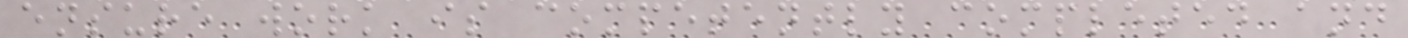ensure work is competently completed and
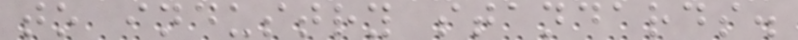to industry standards.
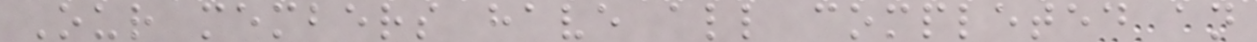Our members have all completed an
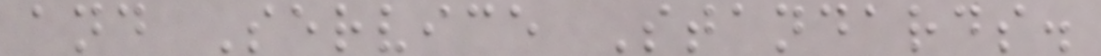and Service Standards.
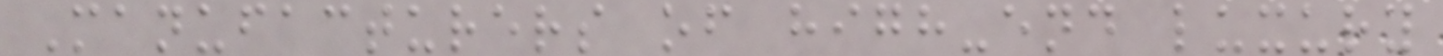Manufacturers of high-end luxury
